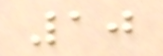10
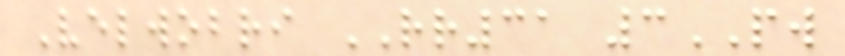Velwobri RR31 3PW
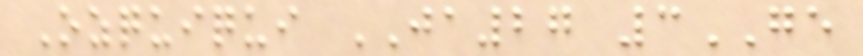Ozquiqui JA27 3GE
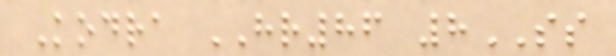Kodra HR86 8SS
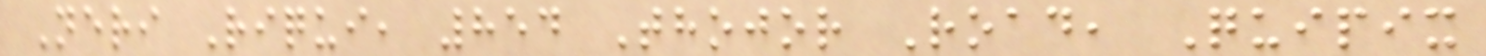Neri Riqui, 854 Thojor Road, Quipix
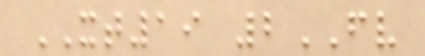XT19 2FV
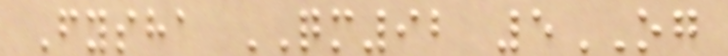Fysha QM92 5OG
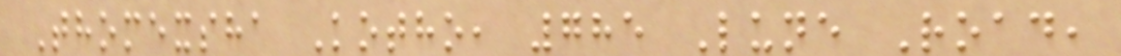Thomexsha Kotho, 785 Lune Road,
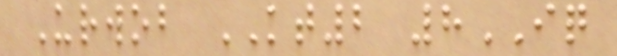Urwob KT2 8IQ
